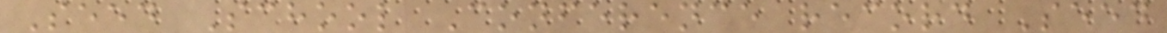Seed School Conference record Seed
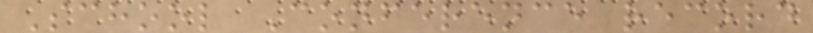School Conference record
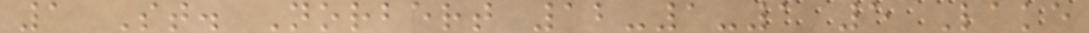1 St. Norbert 12-1-1 5 Lake
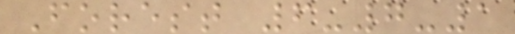Forest 6-7-1
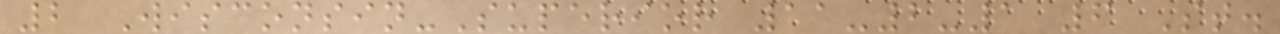2 Wisconsin-Superior 11-2-1 6 St.
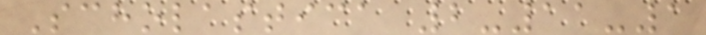Scholastica 2-11-1
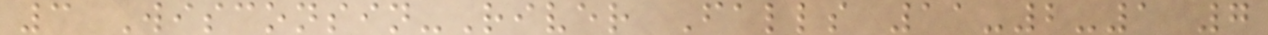3 Wisconsin-River Falls 11-2-1 7
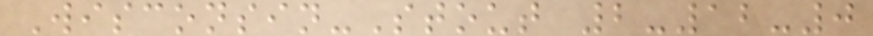Wisconsin-Stout 2-12-0
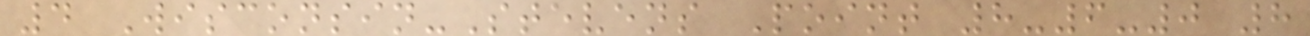4 Wisconsin-Stevens Point 8-6-0 8
